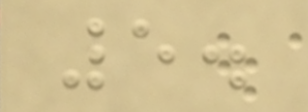5.
